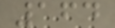164
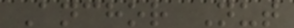Anchor Nut
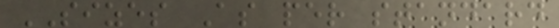SIZES As per standard
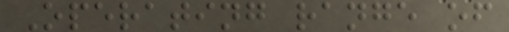Operating range of
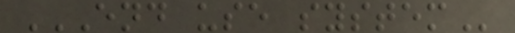END USE SYSTEM
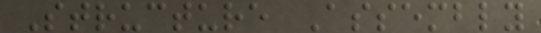Structure Assembly
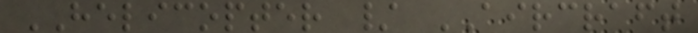HELICOPTER / AIRCRAFT
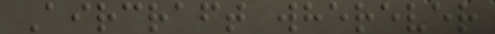Aircraft wherever
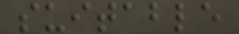suitable
